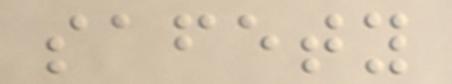safety
